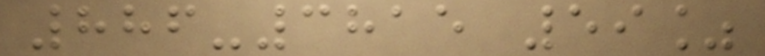886-3815 59%
